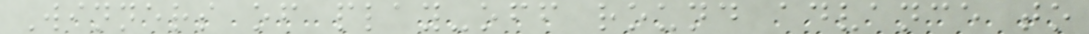Winners of play-off round advance to
